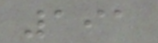191
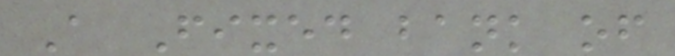A Fixed bank of
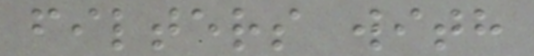filters with
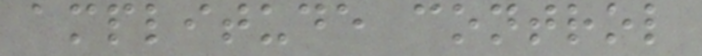amplitude control
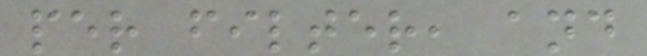per filter, and
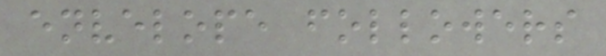envelope followers
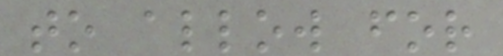to allow for
